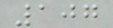107
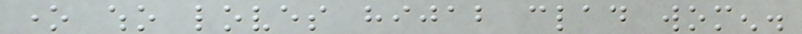one who loves hijab clad women.
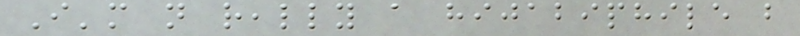I'm not really a hijabiphile but
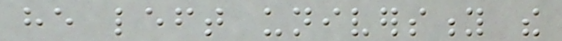he left university the
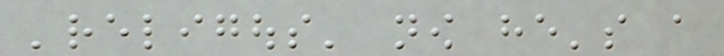'religous' now he's a
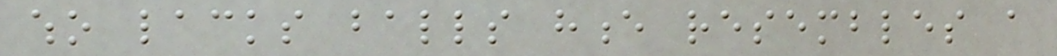who lacks balls hence resembles a
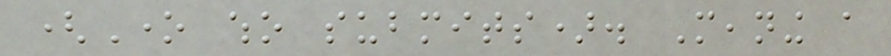(One who submits). Meaning a
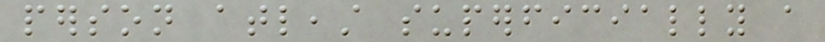person atleast superficially a
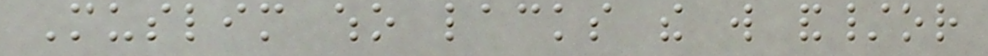Muslim who lacks the will and/or
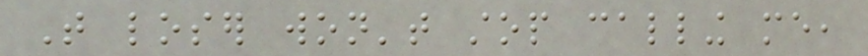That loser won't stop calling me,
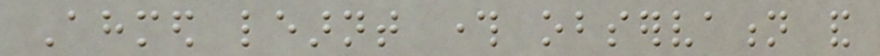Ahmed learnt through observation and
